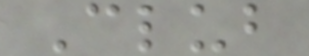Club
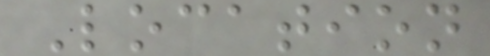Location
